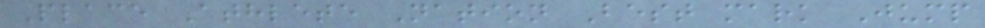Place Athlete Nation Best mark Jump
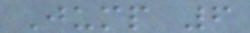Jump 6
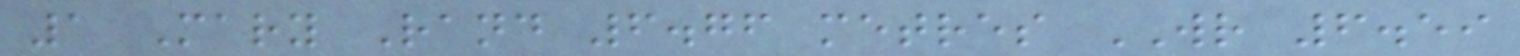1 Mary Rand 6.76 metres WR 6.59
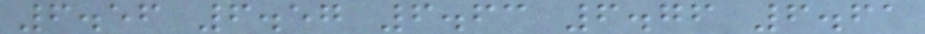6.56 6.57 6.63 6.76 6.61
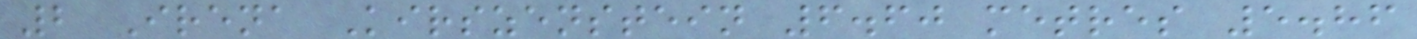2 Irena Kirszenstein 6.60 metres 5.86
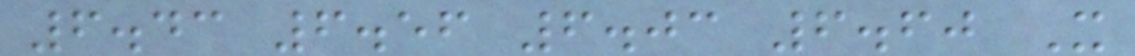6.43 6.56 6.03 6.60 X
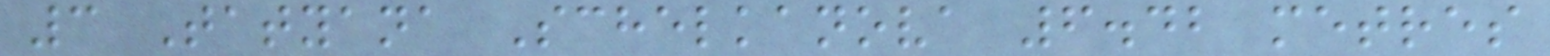3 Tatyana Schelkanova 6.42 metres
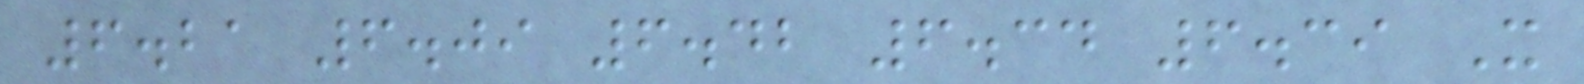6.21 6.09 6.42 6.34 6.39 X
